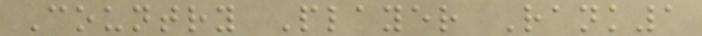Country Player Rank1
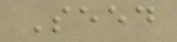Seed
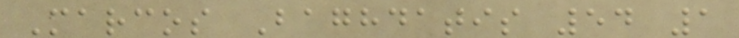Marcos Baghdatis 54 1
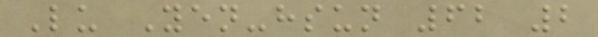Lu Yen-hsun 62 2
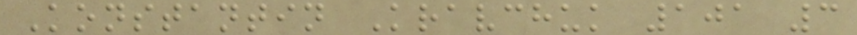Konstantin Kravchuk 101 3
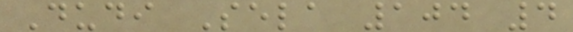Dudi Sela 104 4
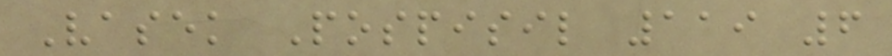Vasek Pospisil 119 6
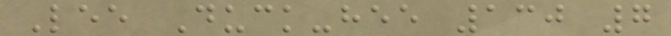Lee Duck-hee 130 7
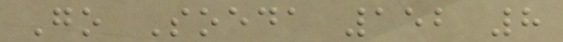Go Soeda 152 8
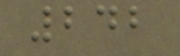242
